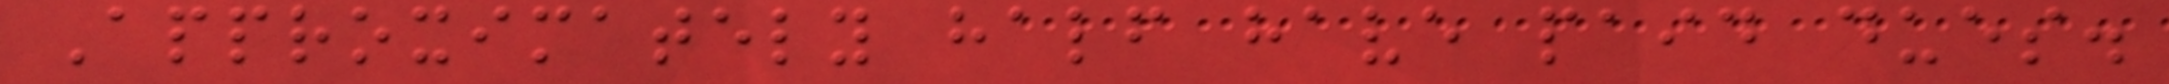Approximately half have paid dues.
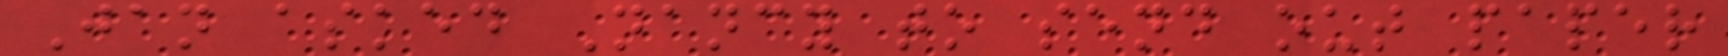Jan asked Nancy to send out paper
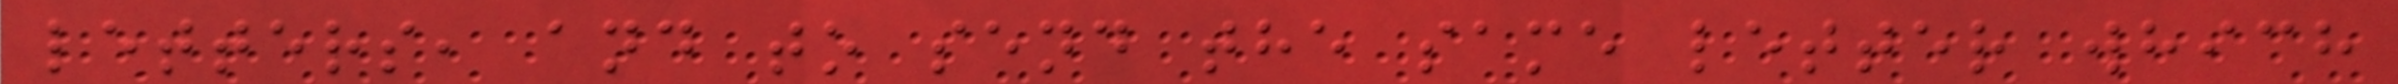letters, and to send the same letter which
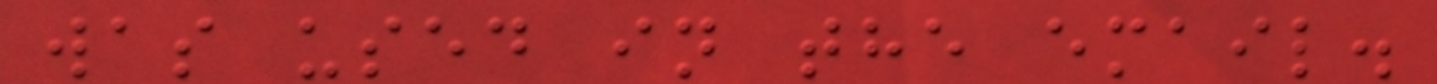was used in the email.
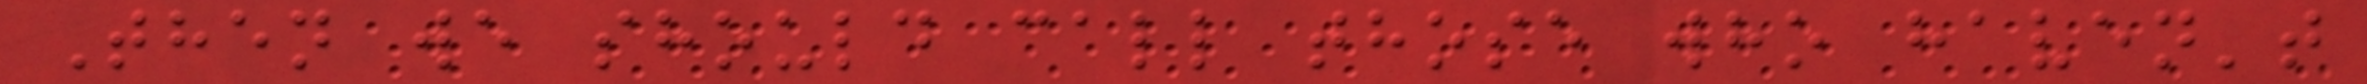Then we should call those who haven't
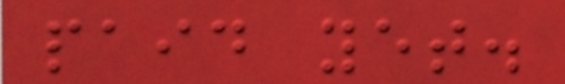paid yet.
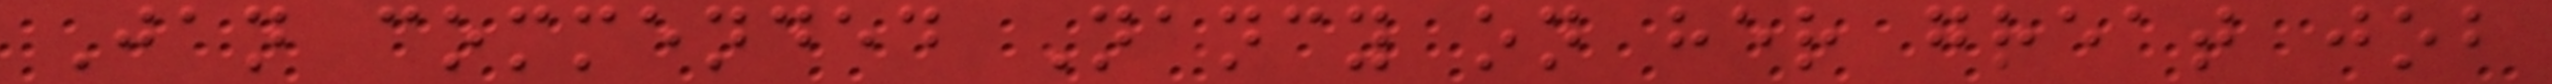Jan commended Nancy on her great job
